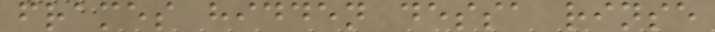frames hidden dessa rinse
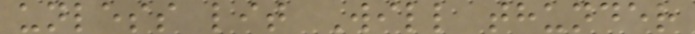unless lit Will thunder
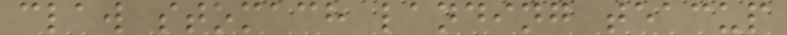claw stomach landing teacup
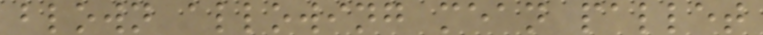blown allowing mean pallet
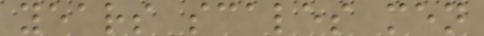years scales men
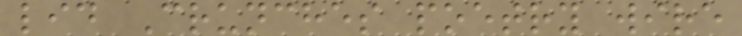lid Crunches poetry wire
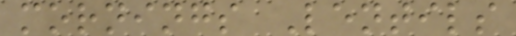mornings Lentils
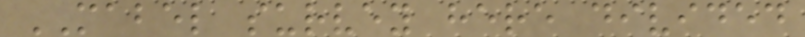MABEL survey here divided
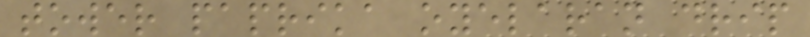tower paprika oyelaran drip
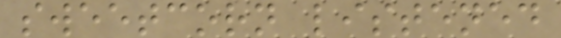sweetcorn listened
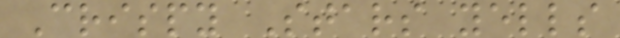Crispy Stars yells
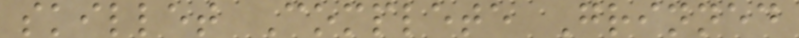skillet Complete Grinned
